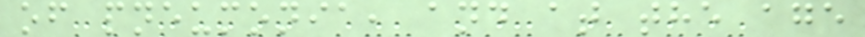of pneumonia, and at the age
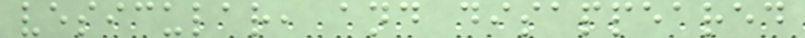vesicular, and disappeared
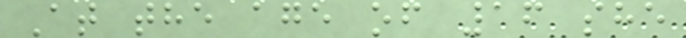At the age of 16 she
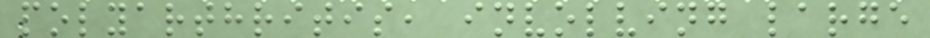polyarthritis, involving large
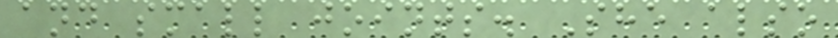and small joints. She also
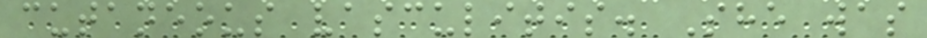cutaneous vasculitis. She was
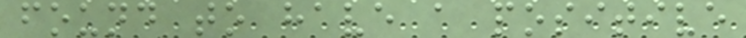found to have a positive
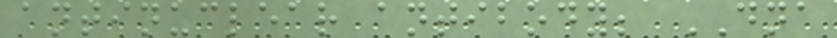antinuclear antibody; DNA
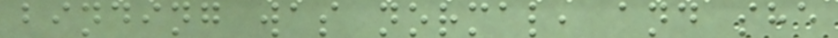binding was normal, and she
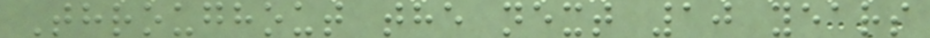Throughout the next 10 years
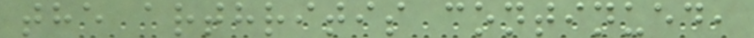the arthritis continued,
